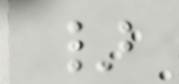}
